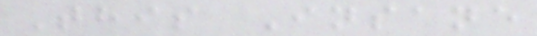This Insane
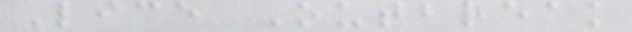Lice Outbreak
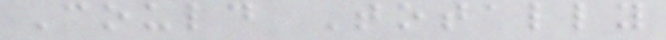Could Totally
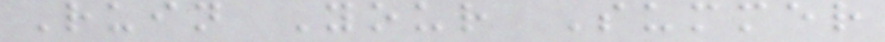Ruin Your Summer
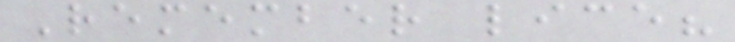Remember lice?
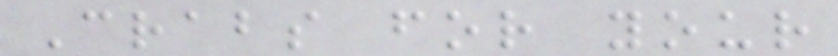Crabs for your
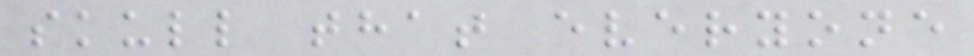skull that everyone
